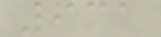631
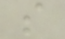s
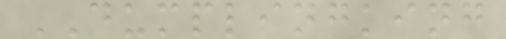DUMPLINGKING
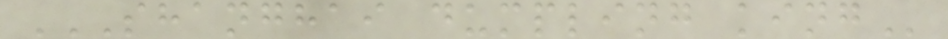SHANGHAI DUMPLING KING
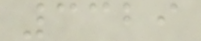3329
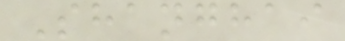Shanghai
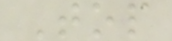Top
